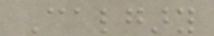Calgary
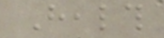Health
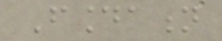Foundation
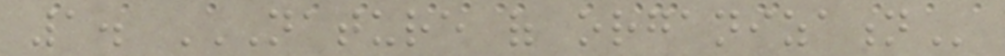1. NATURE OF ORGANIZATION
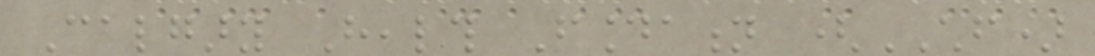Calgary Health Foundation (CHF)
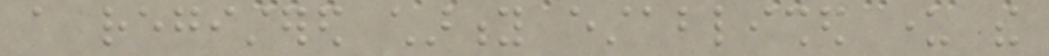a registered charity established under the
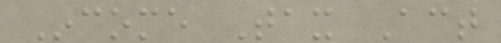Income Tax Act
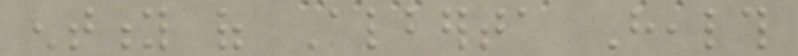entity of Alberta Health
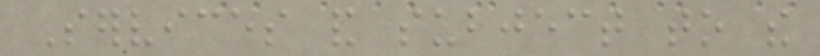Services and subject to the
